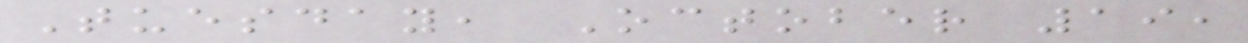Tuesday, October 19,
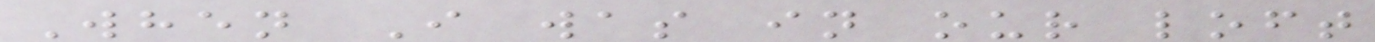When I was in our loft
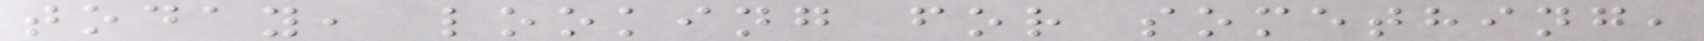today, looking for something,
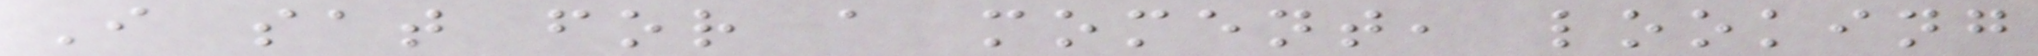I sat for a moment, looking
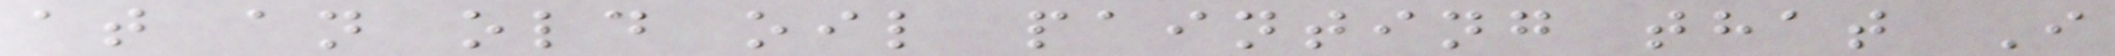at an old oil painting that I
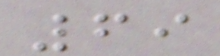69
